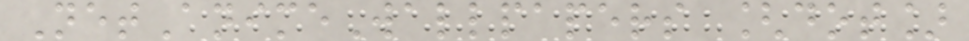NetAnimeWallpapers [dot]
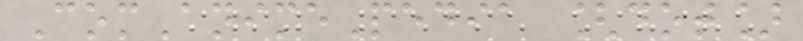ComAnimePedia [dot]
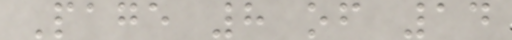Page 8 of 14
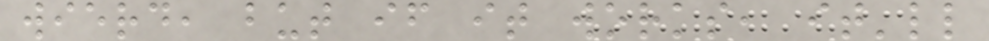wierd, but if it works, it'll
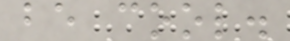be cool.
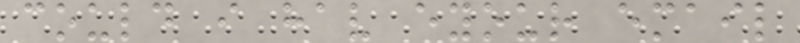could i hav eyour email
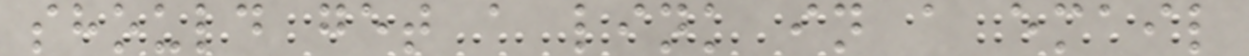should get a link in a email
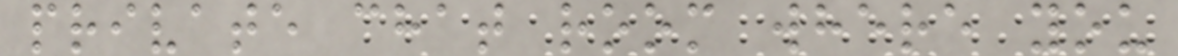private chat room where you
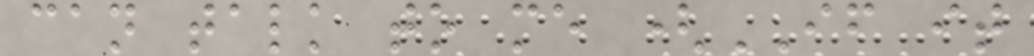can talk to me (IF it
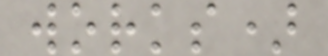works)
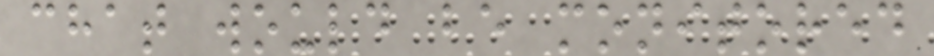chat would be monitored
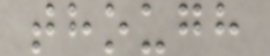though
